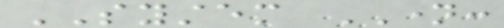SYSTEM NAME:
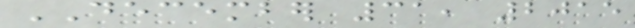DECEMBER 31, 2015
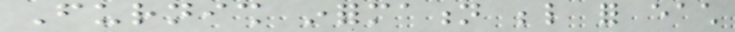Furnish information below for each
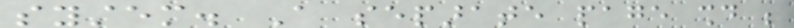system. A separate page should be
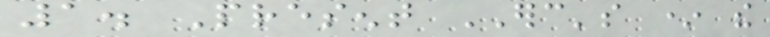1. Present ERC's * the
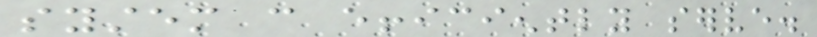system can efficiently serve.
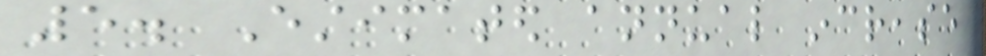5. Estimated annual increase
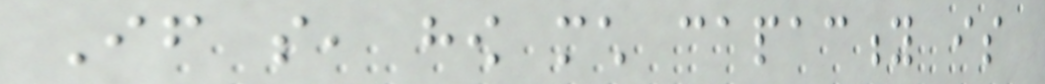If so, how much capacity is
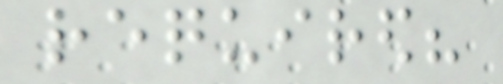required?
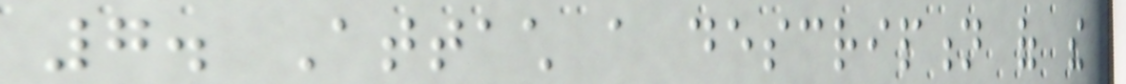7. Attach a description of the
